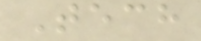Tech
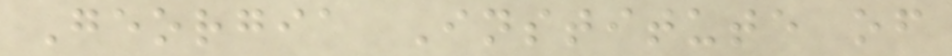Georgia Institute of
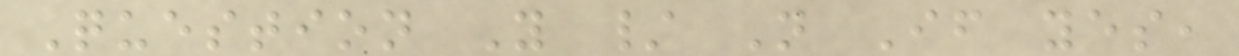Question Y / N If yes,
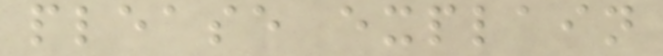please explain
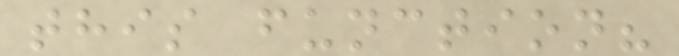this function?
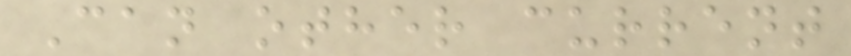Can other current
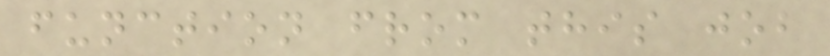function from this job
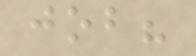job?
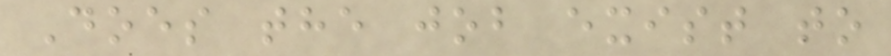Does the job exist to
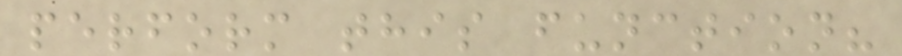perform this function?
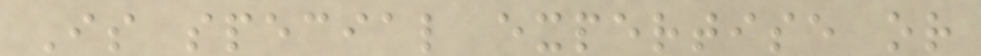Is special expertise or
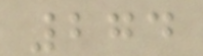274
